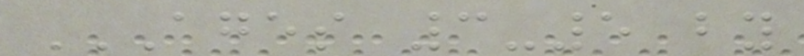AGES 3-5 BY
